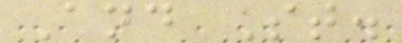And St.
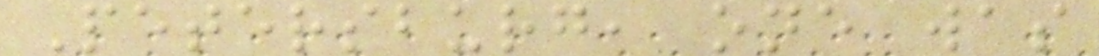Petersburg, one was
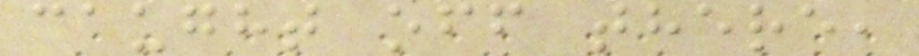caught off there,
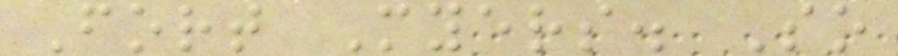Fort Myers. So
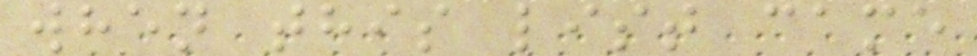when this list came
